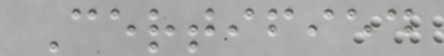Certified
